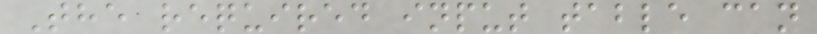The required input table can
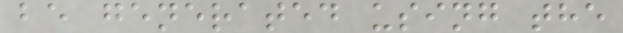be generated using the
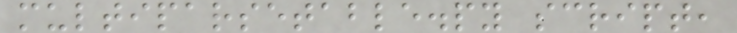multiparsetable.py script,
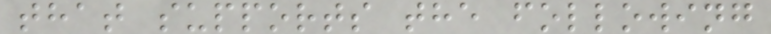that supports the following
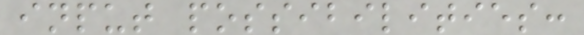input possibilities:
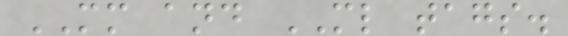MM and ML tags.
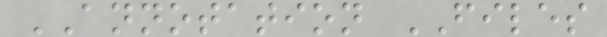ANNOTATION FILES
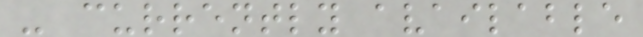- currently available
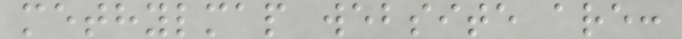methylmap website are:
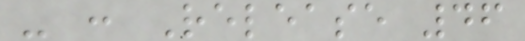- : Release 46
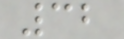32
